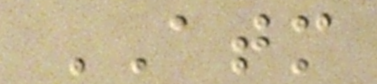ATM
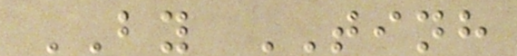BY TINH
